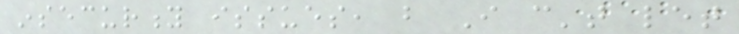insecurity issues, but I can't let
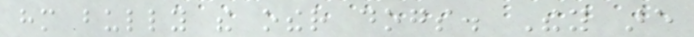him bully the other dogs. They are
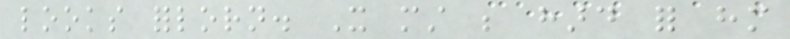looks forlorn. It must be hard for him
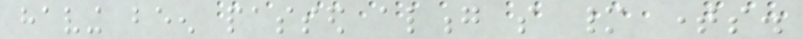having been passed along so many times.
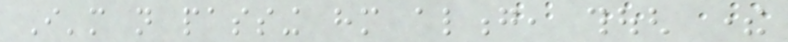I'm not passing him along, though there
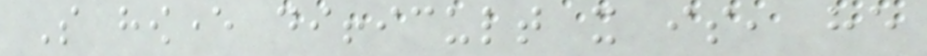So however difficult it is, he
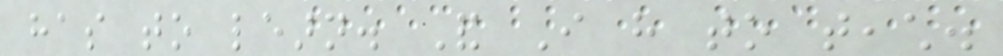has to learn. And I have to teach.
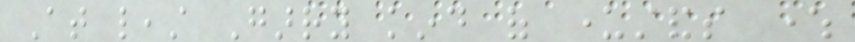At least Garry kind of understands where
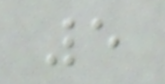5
